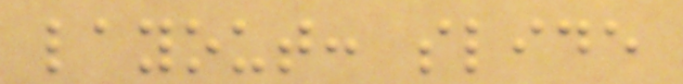layout: slide
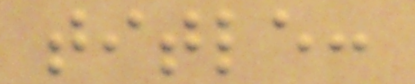title:
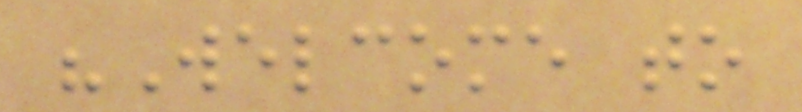"Welcome to
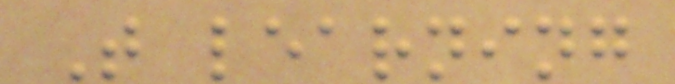T learning
